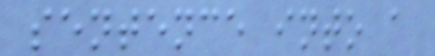sentence into a
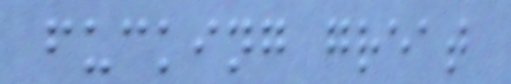fucking great
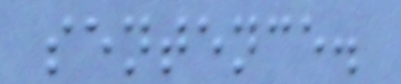sentence.
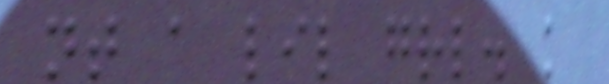nt a lil grl. k
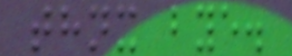thnx bye.
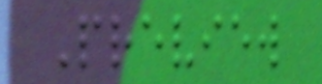Preview
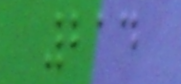214
